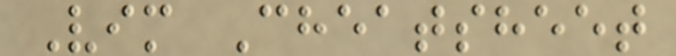Vim Cheatsheet
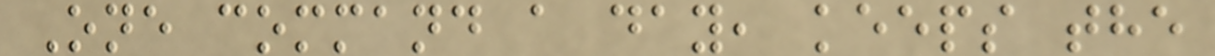One command a day, keeps the
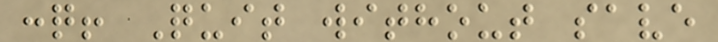:q! Quit without save
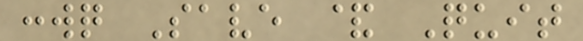:wq Save & Quit
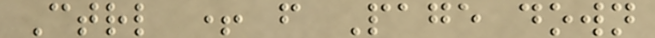Ctrl + f Page down
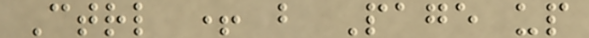Ctrl + b Page up
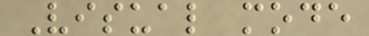Visual mode
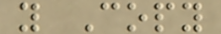y Copy
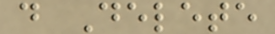d Delete
